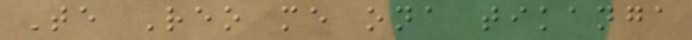Te Reo me ona tikanga
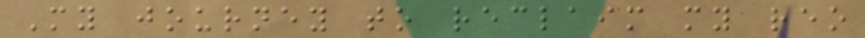My journey to reclaim my reo
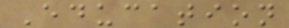Education
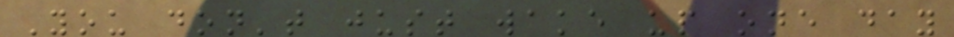You don't just wake up one day
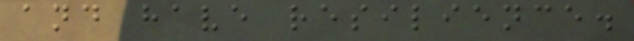and have resilience.
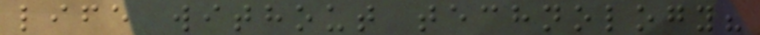life without technology?
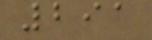291
